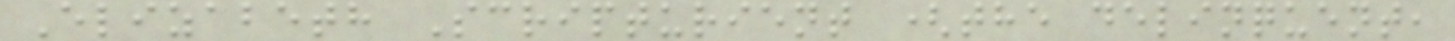Elizabeth Scripturient (the delinquent,
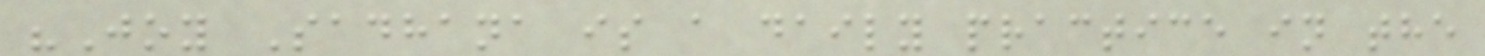"Joy Sadhana is a daily practice in the
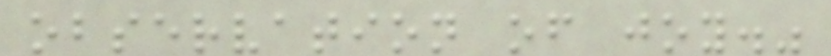observation of joy."
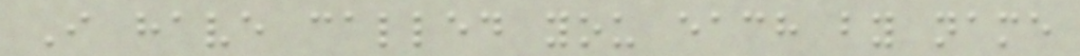I have called you each by name
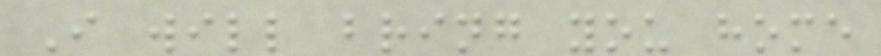I will bring you home
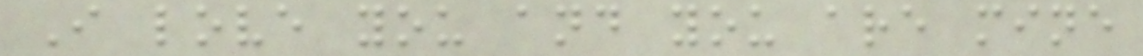I love you and you are mine
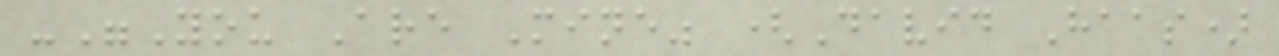-"You Are Mine" (David Haas)
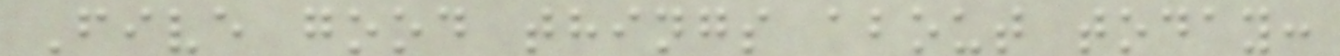Five good things about today:
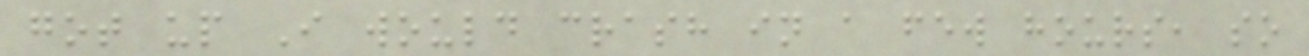got up I would crash in a few hours, so
